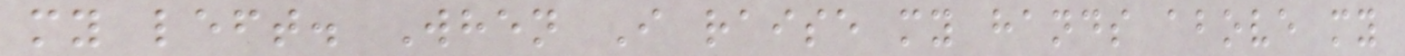my left. When I raise my hands above my
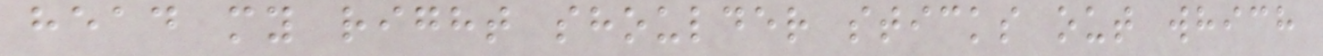head my right shoulder sticks out which
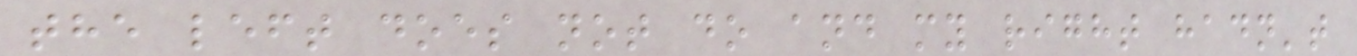the left does not do and my right hadn't
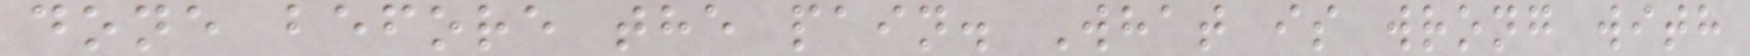done before the pain. What is wrong with
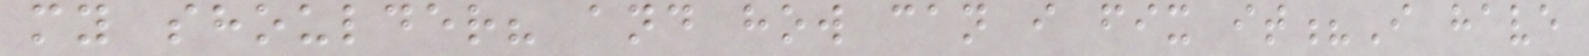my shoulder? and how can i fix it?I have
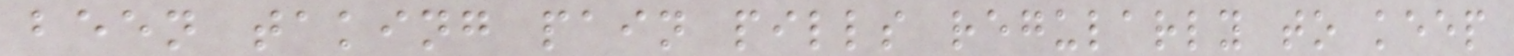been taking pain pills regularly to keep
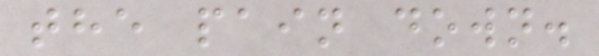the pain down.
